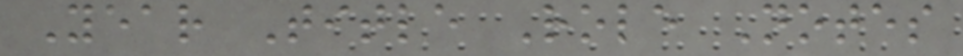Year Title Role Notes
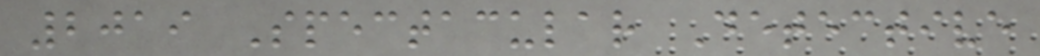2019 Spectacular Detective
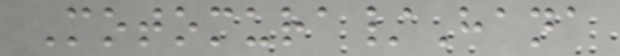Motomura/Hana
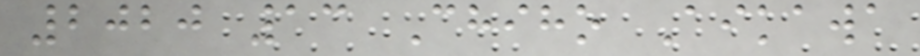2020 13 Chiho Aikawa
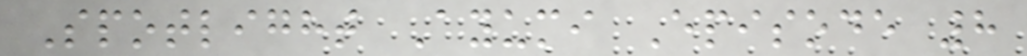Spotlight Ayumi Episode 8
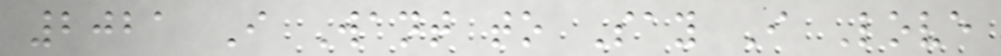2021 I Want to Say I Love
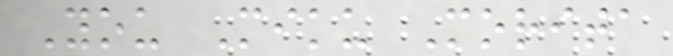You Miku Morita
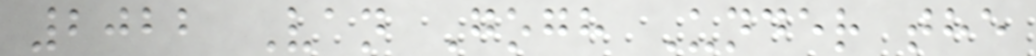2022 Van Gogh Under the
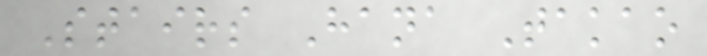Stairs Hana Takao
